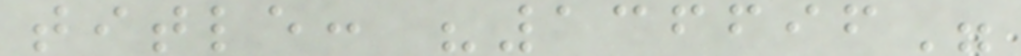title: "136696"
